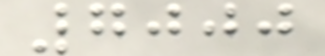7000
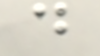d
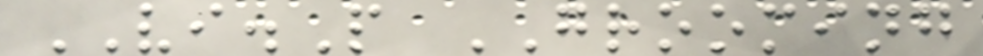VI.P GROOMING
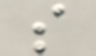s
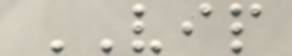VIP
